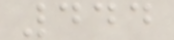444
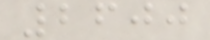2600
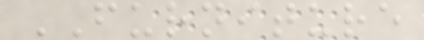FURNITURE
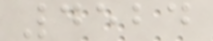4524
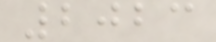2023
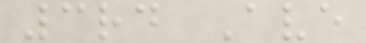3rd Ave
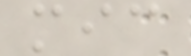mic
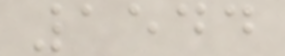1544
